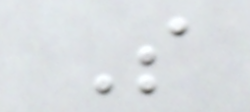So
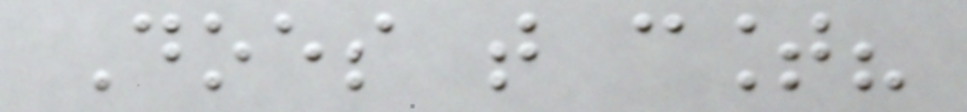Does that count?
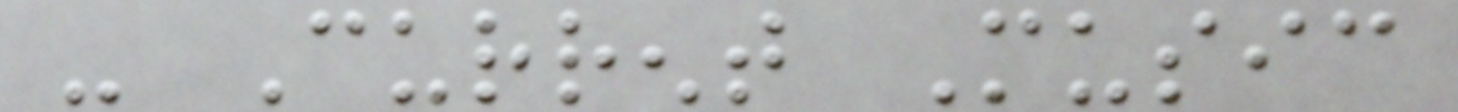- Current Music
